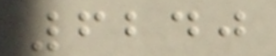6240
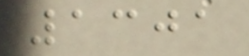1301
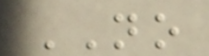NO
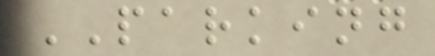PARKING
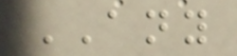ANY
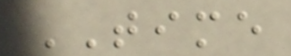TIME
